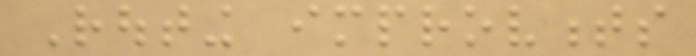Routing improvments
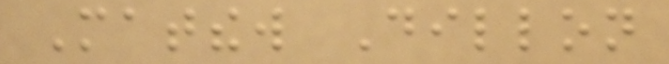Matthew Dillon
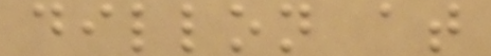dillon at
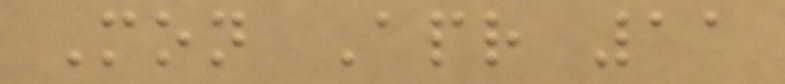Mon Apr 11
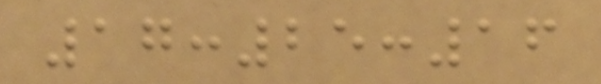17:25:16
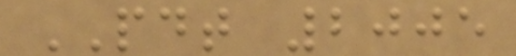PDT 2005
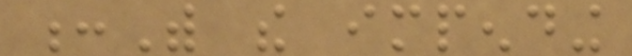:With the impending
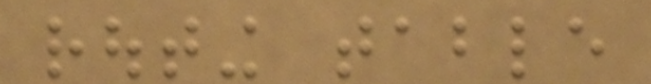routing table
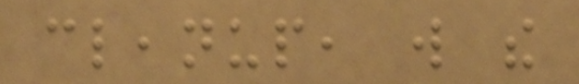cleanup, will the
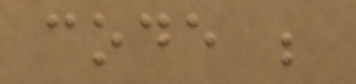code be
